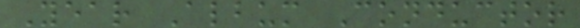Year Album Conductor
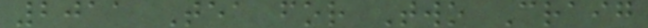2011 Tea for Two Craig
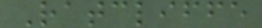Ratcliffe
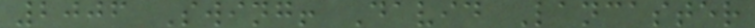2006 Swing! David Lancaster
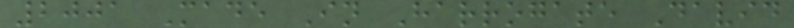2001 Made In Harrogate David
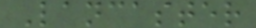Lancaster
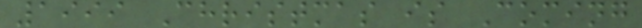1999 Christmas is Coming
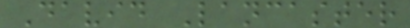David Lancaster
